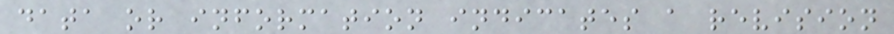data or information indicates a revision
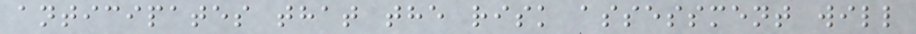anticipates that the risk assessment will
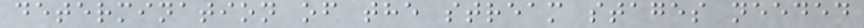determination of the stream stages needed
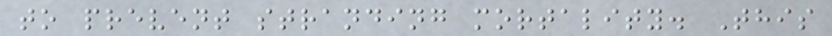to prevent stranding mortality. This
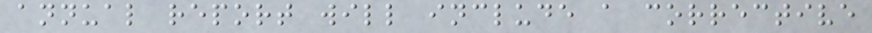annual report will include a corrective
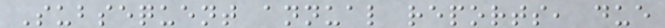Subsequent annual reports, due
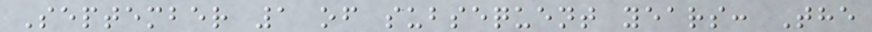September 1 of subsequent years: The
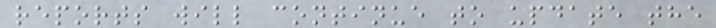reports will continue to update the
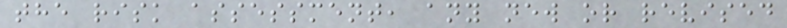the risk assessment, any new or revised
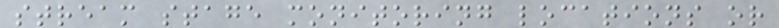stream stage monitoring locations or
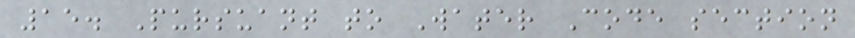15. Pursuant to Water Code section
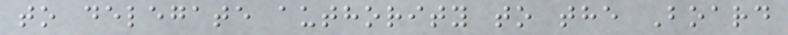to delegate authority to the Board
